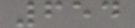654
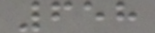658
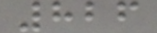826
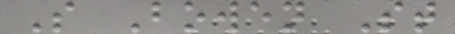S Bowen St
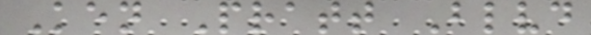Ken Pratt Blvd
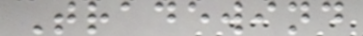Tradewind
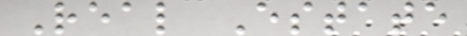Real Estate
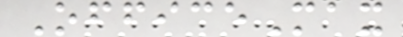OfficeMax
